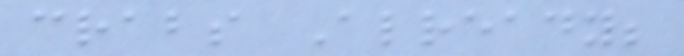crabs Already;
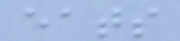eats
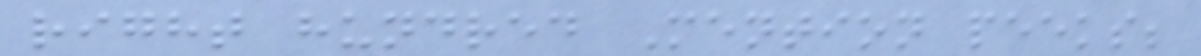right hundred Mention peeks;
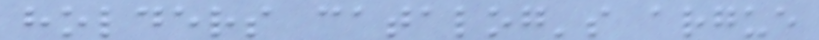holders catalog's argue
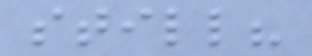still?
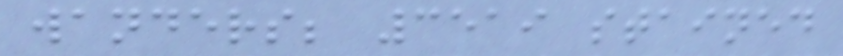wanders; 3519 stained
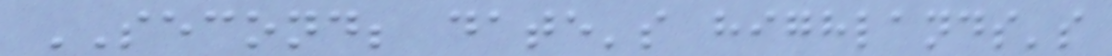SECOND; date's highlands's
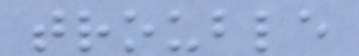trouble
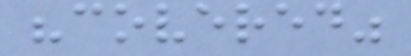"covered"
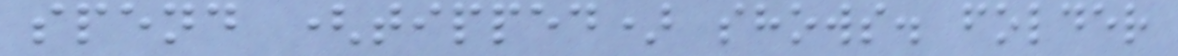spend (tipped) shows. folder
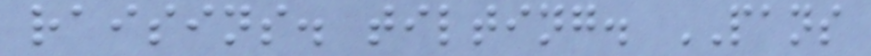raisins. tilting. PANS
